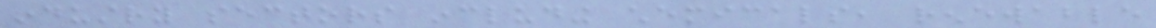industry sectors including chemicals, renewable
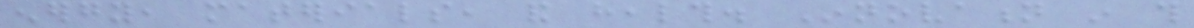energy, materials, and health. Innovation in this
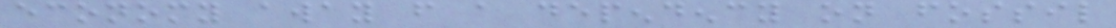economy away from a dependency on fossil
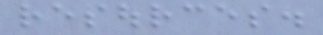resources.
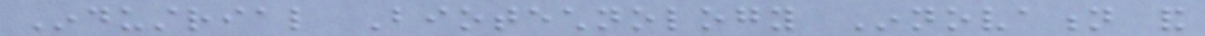Industrial Biotechnology Innovation and
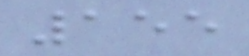155
